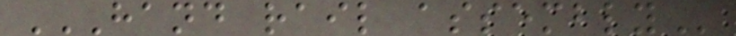HAND RAIL ASSEMBLY
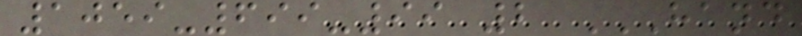1059-699-99 2 HAND
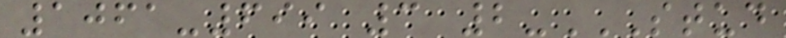1061-699 3 2-STUD
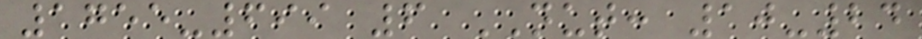1755-699 6 NUT: 10-24
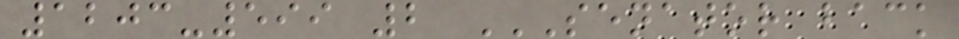1203-599 2 SENATOR BACK
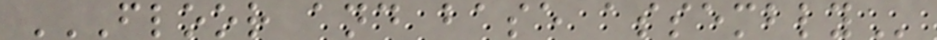FLOOR AND BASE ASSEMBLY
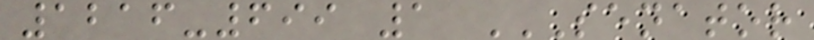1216-699 1 SENATOR
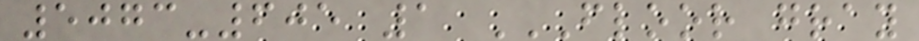5073-605 1 FLOOR GRAY
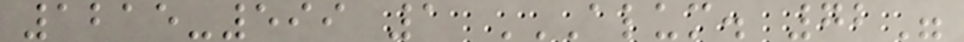1215-599 1 ALUM. 72"
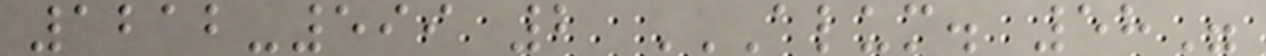1212-599 2 ALUM. 58"
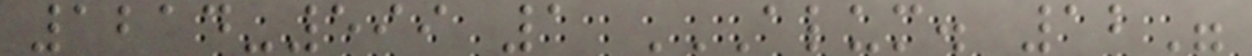1214-599 1 ALUM. 12"
